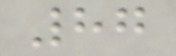87
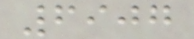6907
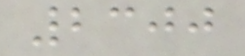2300
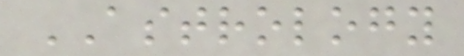ASTROLOGY
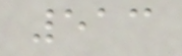513
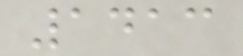1413
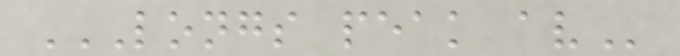LONGS PEAK AV
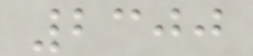2300
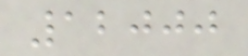12000
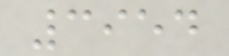3954
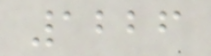1226
